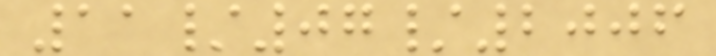11/07/2006
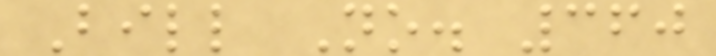Bill No. 360
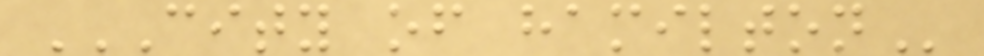CITY OF HAMILTON
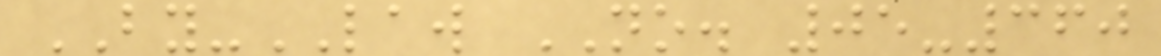BY-LAW NO. 05-360
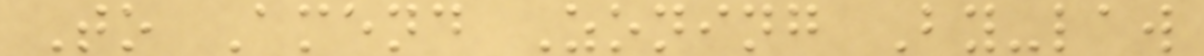To Amend Zoning By-law
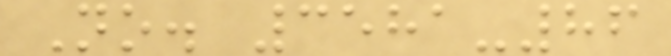No. 3581-86
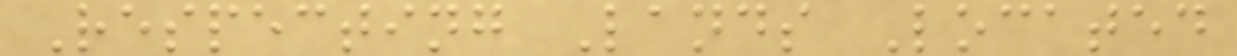Respecting Lands Located
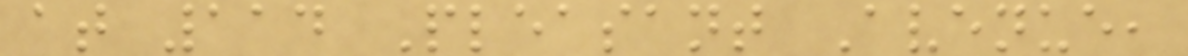at 114 Pleasant Avenue,
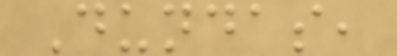Dundas,
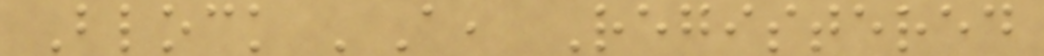Block 'A, Registered
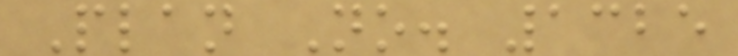Plan No. 1325
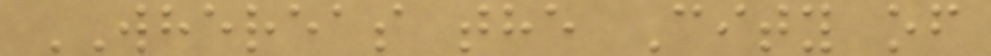WHEREAS the City of
